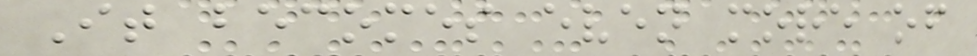It becomes even more of
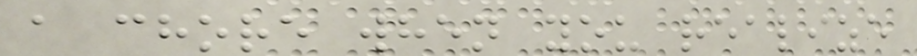a chore when you realize
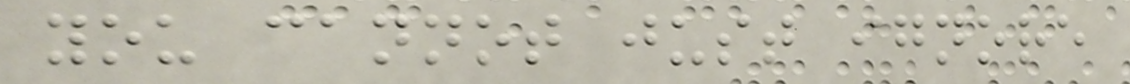you cannot just ignore
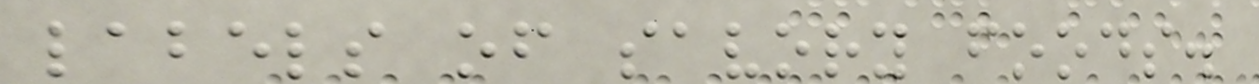labels of savory foods.
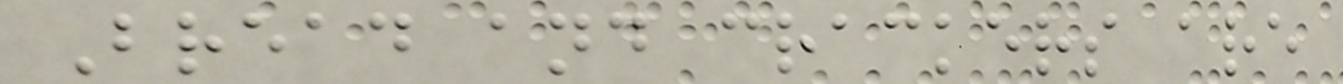Bread and crackers are
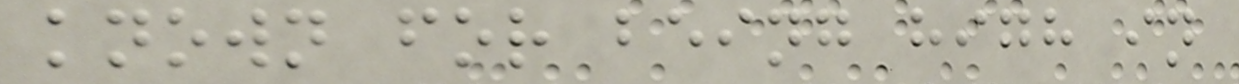known for being high in
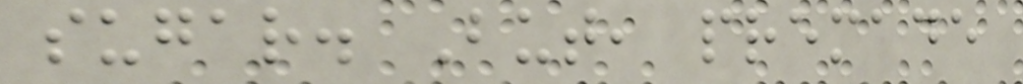sugar. But, premade
